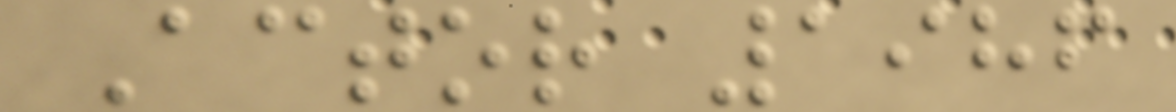Actor 1986
